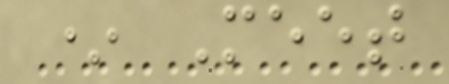* Meet
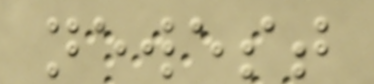newest
